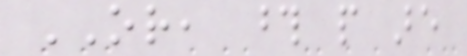OR, those people are
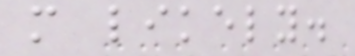more likely.
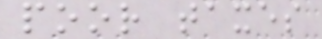poor taxes
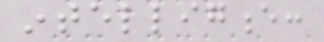intelligence:
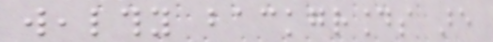wealthy backgrounds are
